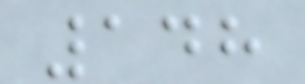148
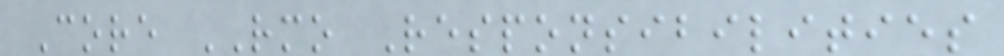Core RMO Responsibilities
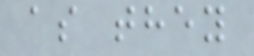as they
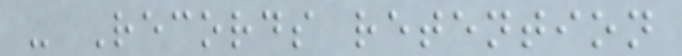- Records retention
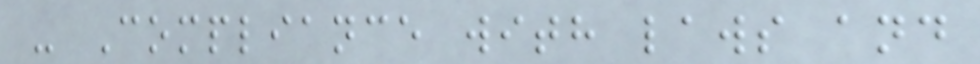- Compliance with laws and
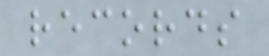records
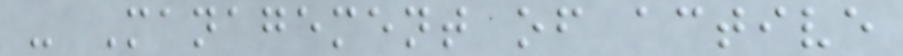- Management of active
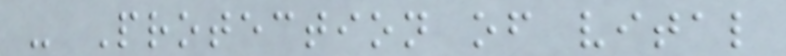- Protection of vital
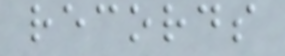records
